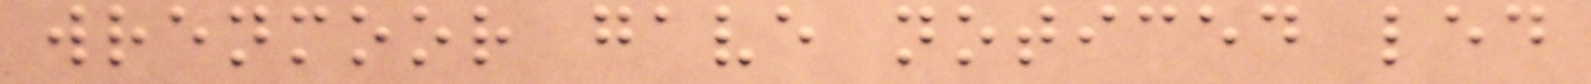wrenmoor gave noticed led
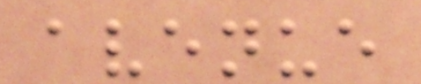avenue
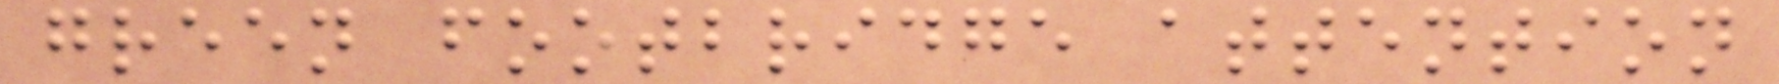green footbridge attention
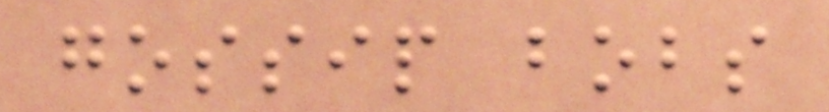gossip bobs
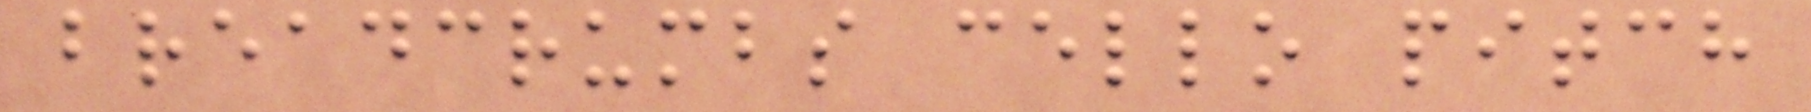breadcrumbs cello pitch
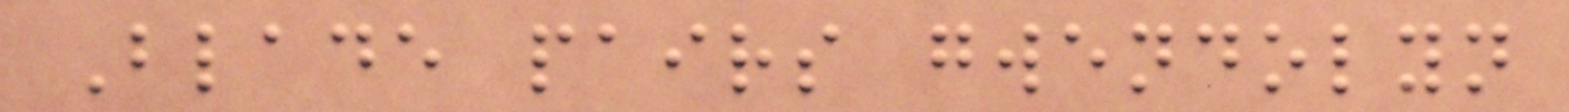Blade pairs gwendolyn
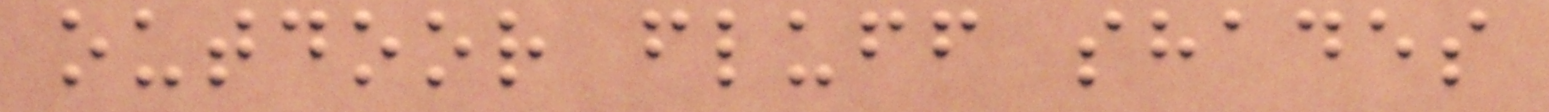outdoor fluff shades
